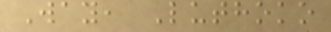Way, Luthoko
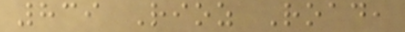839 Rioz Road,
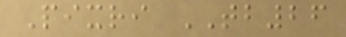Pixri TB26
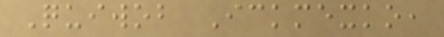Quiwob Ickmexko,
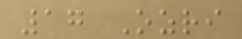17 Ozri
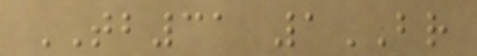TB31 1BR
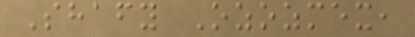Shafy Ozozmex,
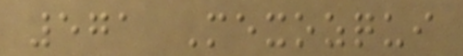571 Mexozqui
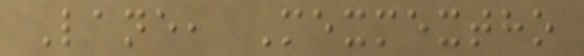Lane, Mexmextho
